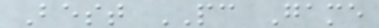Best PC Game
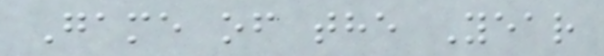Game of the Year
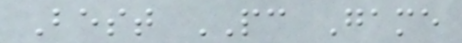Best PC Game
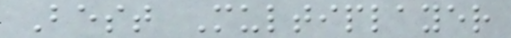Best Multiplayer
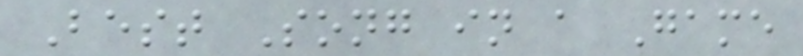Best Song in a Game
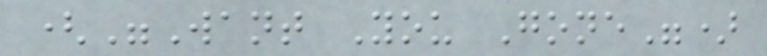("Want You Gone")
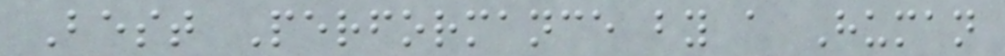Best Performance by a Human
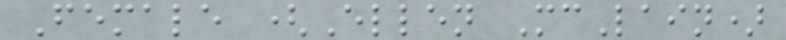Female (Ellen McLain)
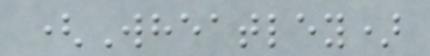(Wheatley)
